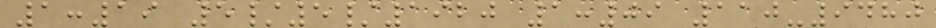1:19 5/5/1920 1:09 110-9480
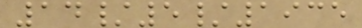14/5/1935
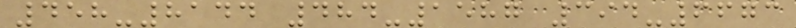458-8144 484-1587 394-6673
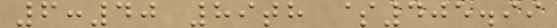6:40 89th $405.99
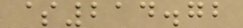$214.72
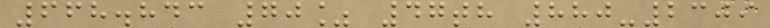668.843 70% 47th 880-2309
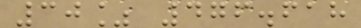30% 476.618
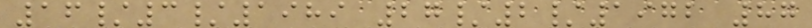16/3/1989 27/2/1972 87
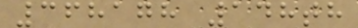368178 148th
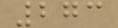273
